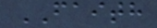FAITH
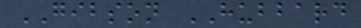GIBSON HUBBARD
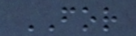FOR
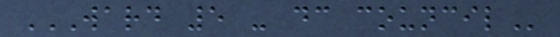WARD 5 - DC COUNCIL
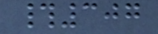#307
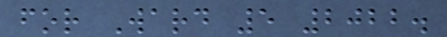for Ward 5 2022.
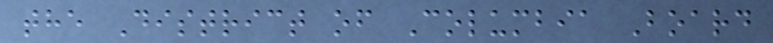the District of Columbia Board
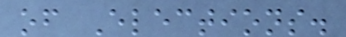of Elections.
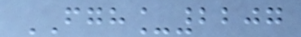FGH_2207
